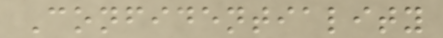Confidentiality
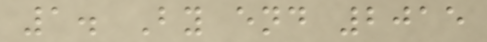1. By end 2015
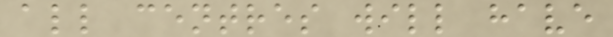all centres will have
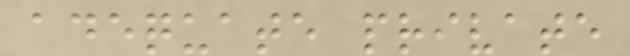adequate private
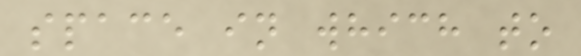space in which to
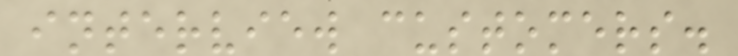interview customers.
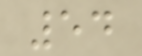54
